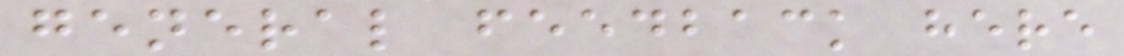general feedback here
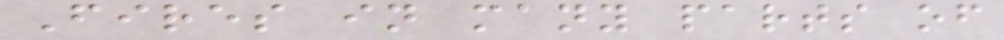Fires in many parts of
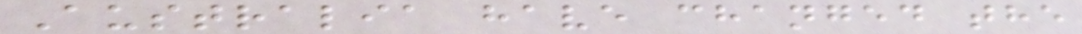Australia have changed the
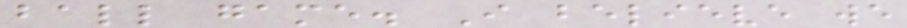ball game. I believe we
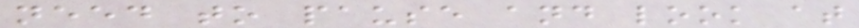need to pause and look at
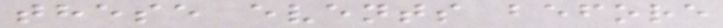these events before
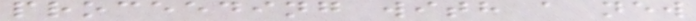proceeding with a new
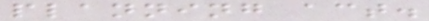planning act.
